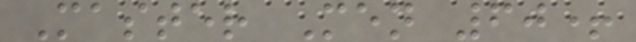Master Men 60+
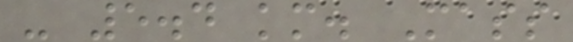- 5.4 km. Mass
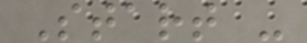Start -
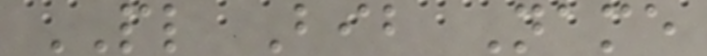PL Bib Name
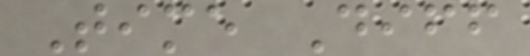Time Diff
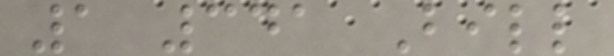1 341 Bill
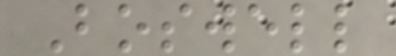Boswell
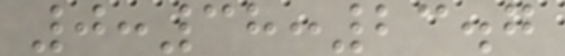0:38:23.7
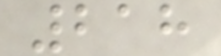218
